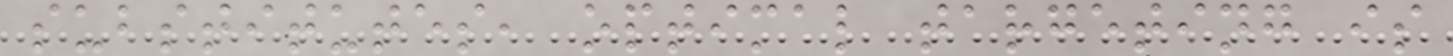substitutes, optimal targeting is
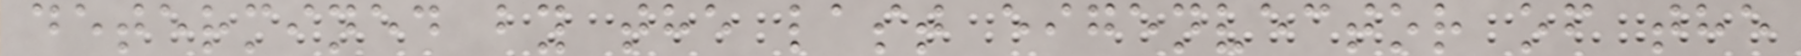determined by the last eigenvector of the
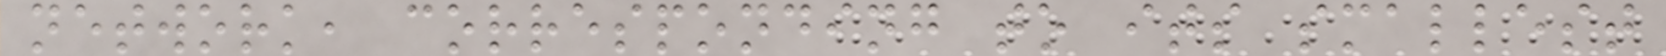network, corresponding to its smallest
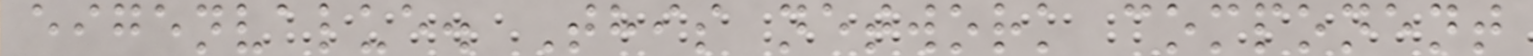eigenvalue. This network component
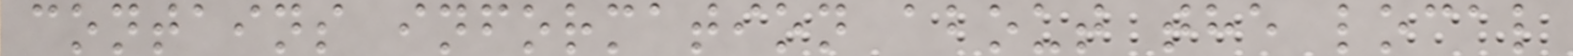contains information about the local
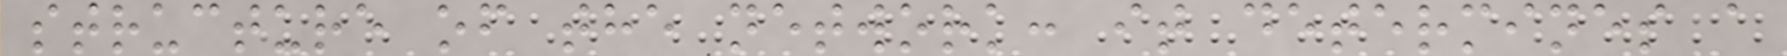structure of the network: it determines a
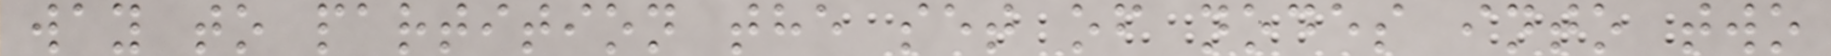way to partition the set of nodes into two
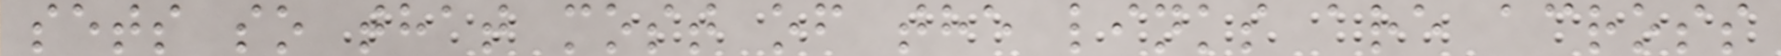sets so that most of the links are across
